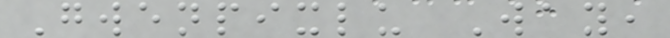Gwenpixlu Way,
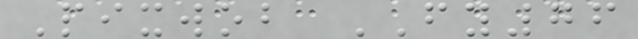Pixwob FY76
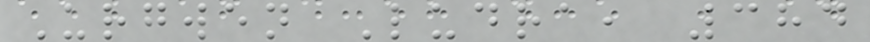Urgwen Ludra, 384
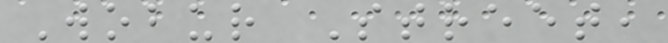Wobur Street,
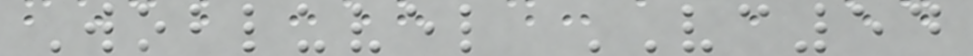Wobluvel VC54
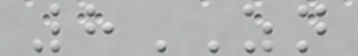8ZN
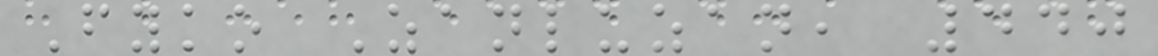Fyko Zanluzan, 440
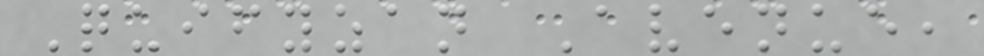Quifyzan Avenue,
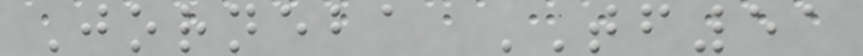Jorneba TF51
